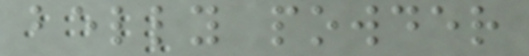belly powder
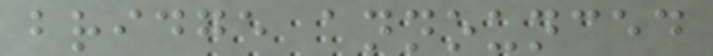bridge announced
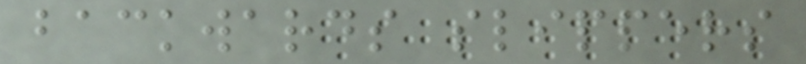backwards slippers
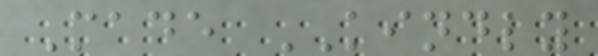Made KINDLY
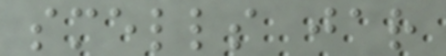smells jar
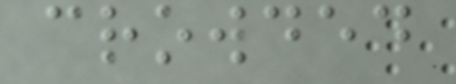crowded
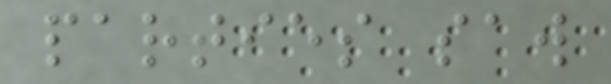parties saw
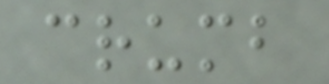crumb
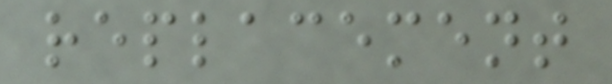replacement
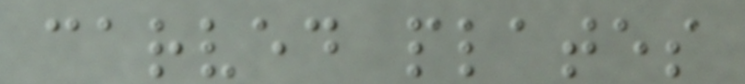carved plates
